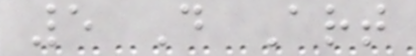5 D Art
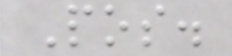Pos.
